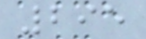295
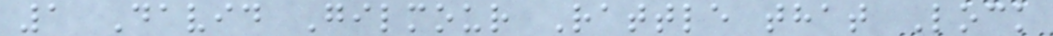1 David Gilmour Rattle that Lock
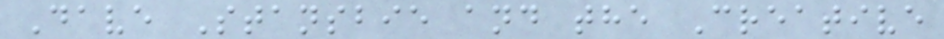Dave Stansbie and the Creative
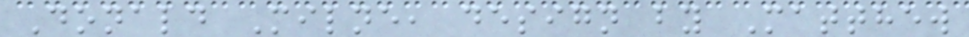Donald Milne, design by Matthew
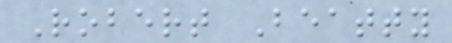Robert Beatty
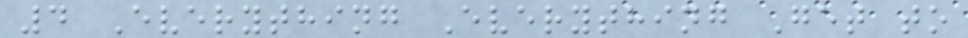4 Everything Everything Get to
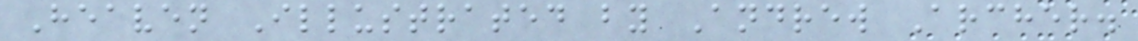Heaven Illustrated by Andrew Archer.
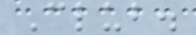Club.
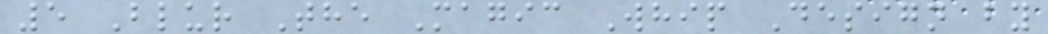5 Blur The Magic Whip Design by
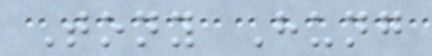Tony Hung
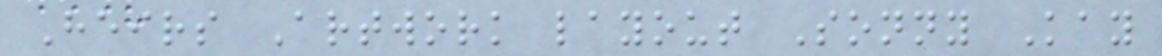Heirs Artwork layout Sonny Kay
